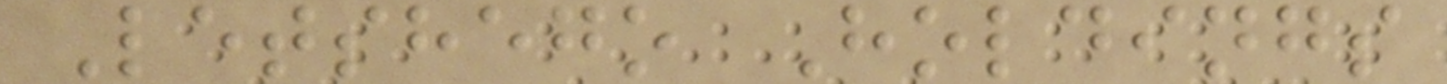Letshego Holdings
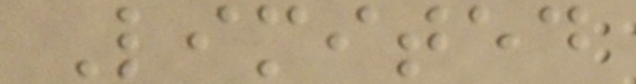Limited
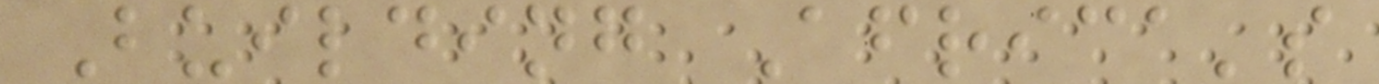Building Africa's
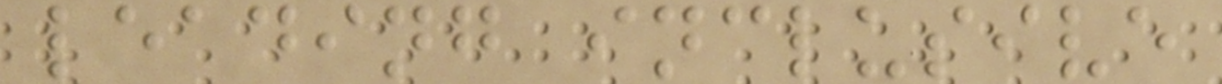leading inclusive
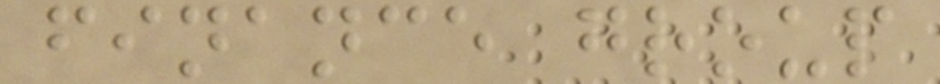finance group
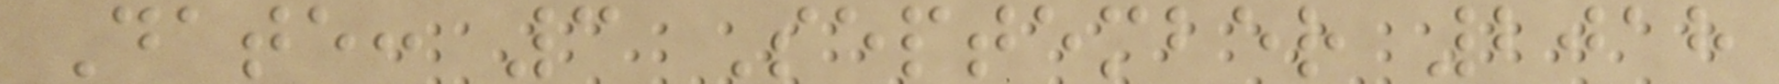Date: 3 September 2018
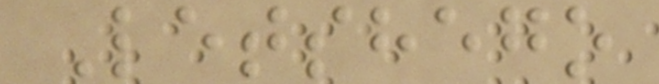Letshego
